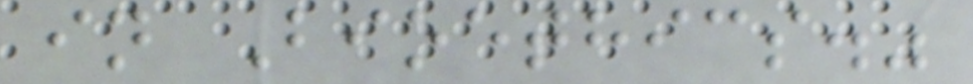in Bioethics."
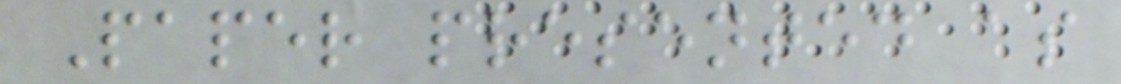Paper presented as
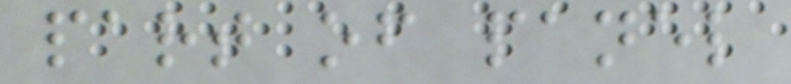part of panel
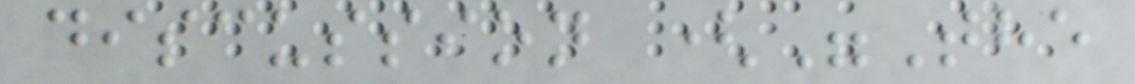discussion ("The
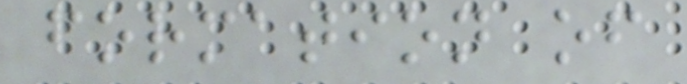formation of
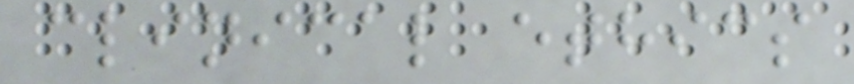clinical ethics
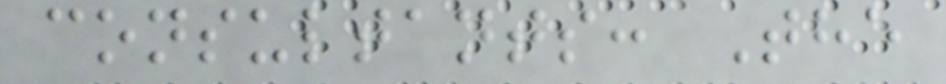consultants: The
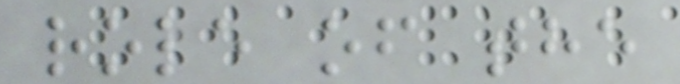role of the
